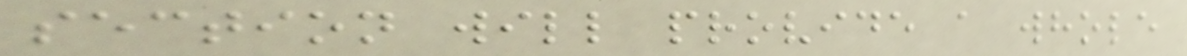section will provide a whole
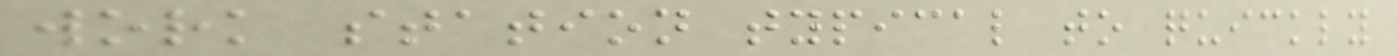work station typical to quickly
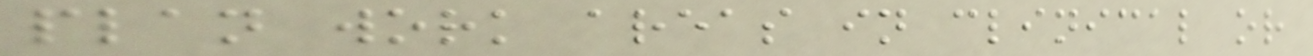plan work areas in clinical or
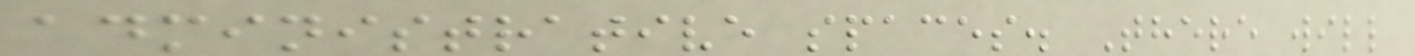administrative spaces. There will
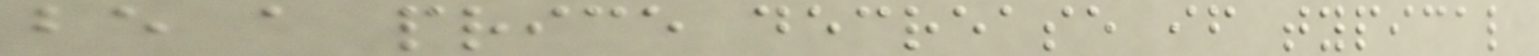be a price decrease if typical
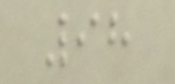98
